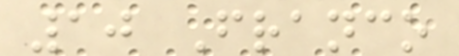10 Franco
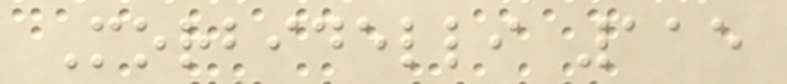Morbidelli 115
